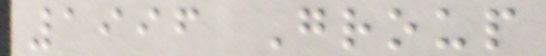1996 Group
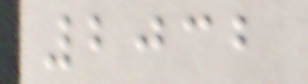2032
